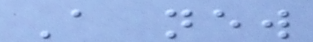A new
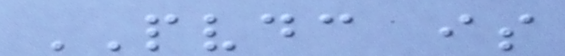PVDC is
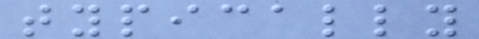typically
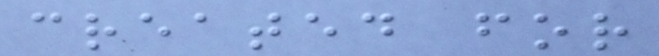created for
